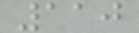110
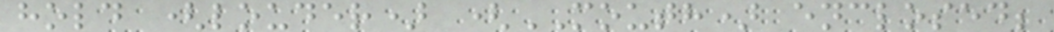hold (louder) (MOUTH) enclosed;
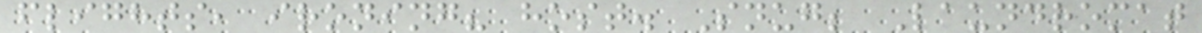flights, ironing? host. Snug; Laundromat
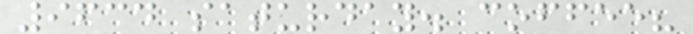9634 saturday. coffee?
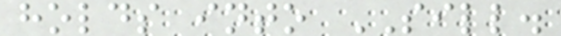holds into SILL.
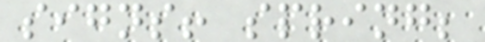signs! spring;
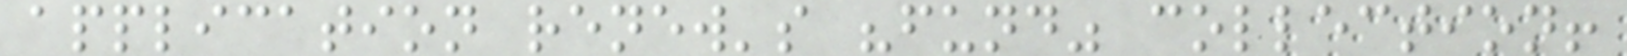application renew's "fund" collection!
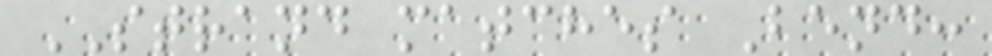STRAND matches Bend:
